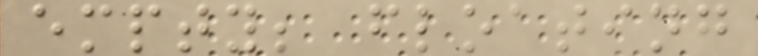empty; floating
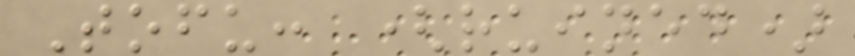Tofu: (ruined)
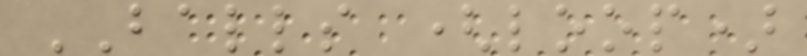BALLS (loop)
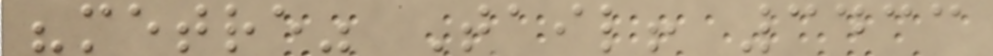"metre" Tail! 3433
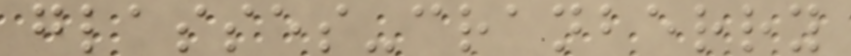glasses-cranberry
